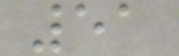51
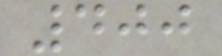400
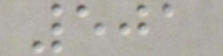501
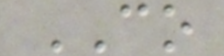CO
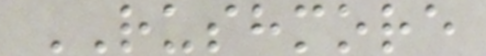RUSHMORE
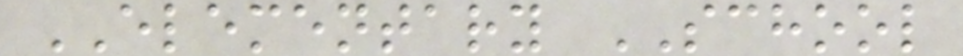ELEMENTARY SCHOOL
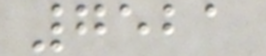7521
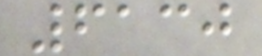6130
